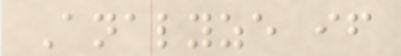Analyze if
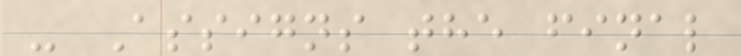- Assigns the final
